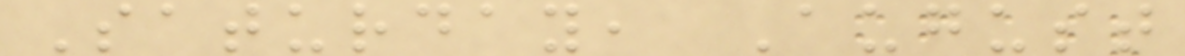Saturday, August
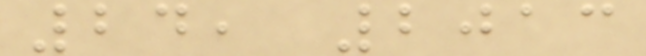24, 2013
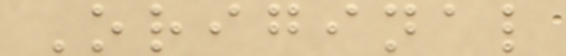Original
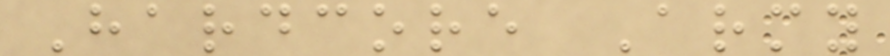Hardcore Army
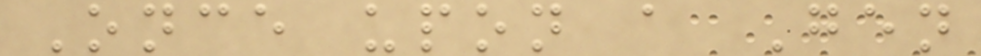Once upon a Gen
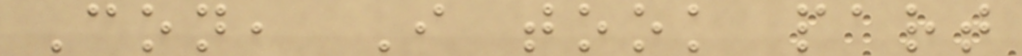Con, I took part
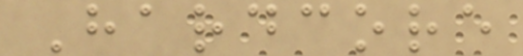Hardcore
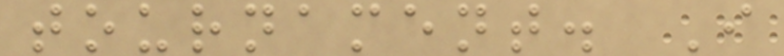tournament. I
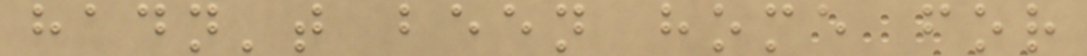hadn't been home for
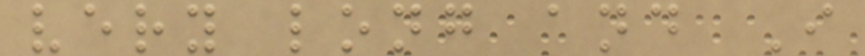very long and I
